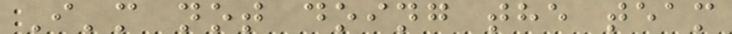I'm not doing the team
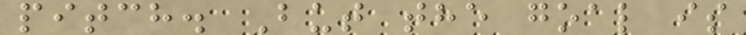pitch. But the goal is
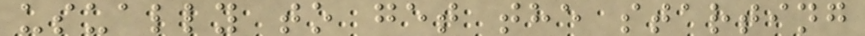usually to get the starting
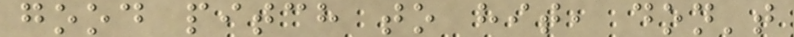good pitch to hit, don't
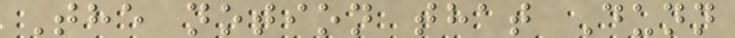The notion that Dunn
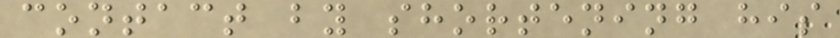contact by shortening his
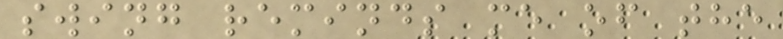swing reminds me of the
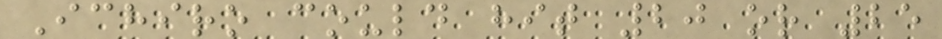Ichiro could hit 20 or 25
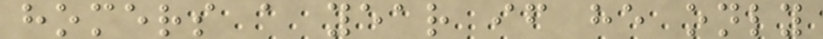homers a year if he only
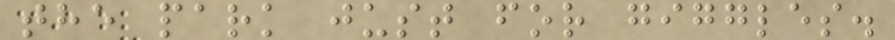the park just for giggles.
